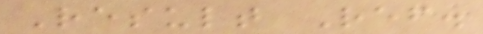Result Ref.
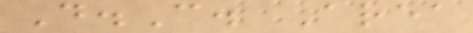D.C. Area
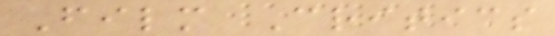Film Critics
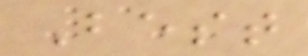Best
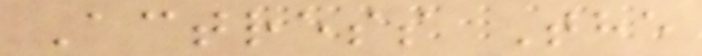Actress The
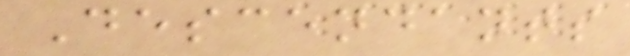Descendants
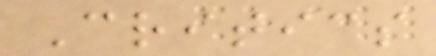Critics
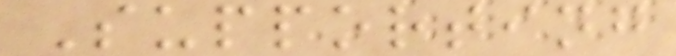Supporting
